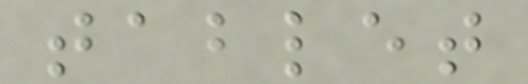tablet
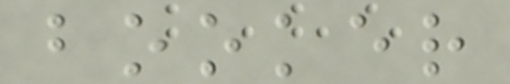booker
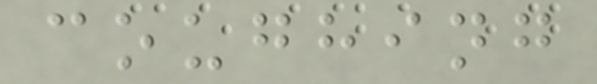coughing
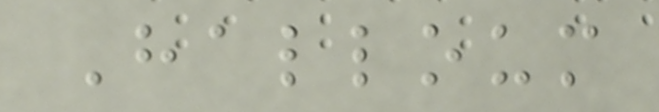Halloum
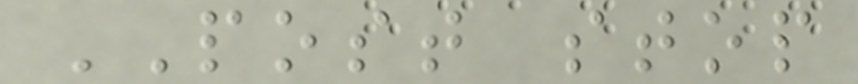POST stop
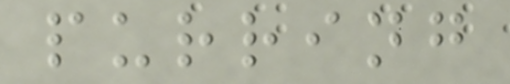purring
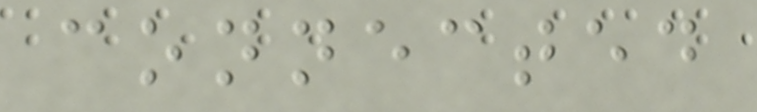connected
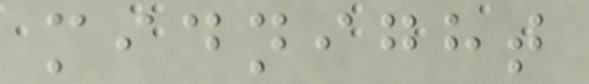midnight
